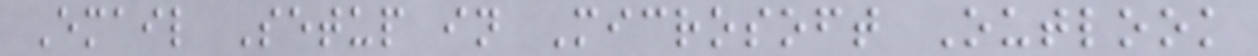Email Setup in Microsoft Outlook
